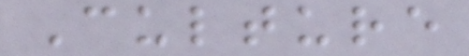Culture
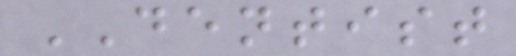DENTIST
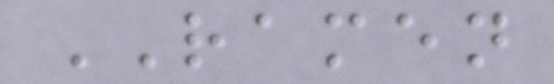RAMEN
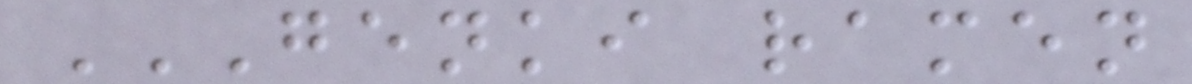GENKI RAMEN
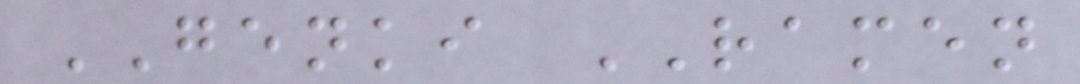GENKI RAMEN
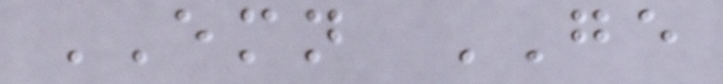EMN GE
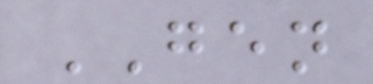GEN
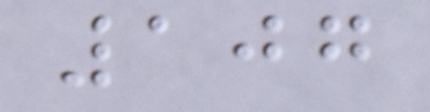107
